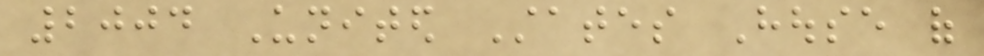2004 United States House of
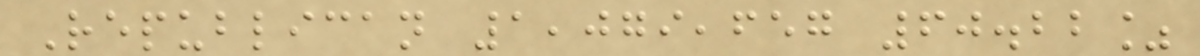Republican 1,079,657 60.22%
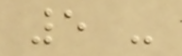5 -
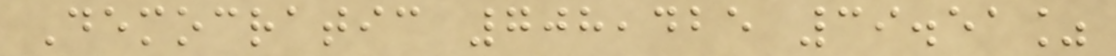Democratic 708,425 39.51%
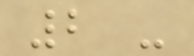2 -
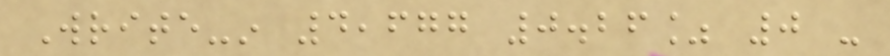Write-in 4,677 0.26% 0 -
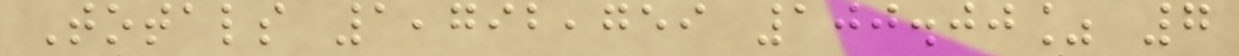Totals 1,792,759 100.00% 7
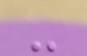-
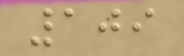109
